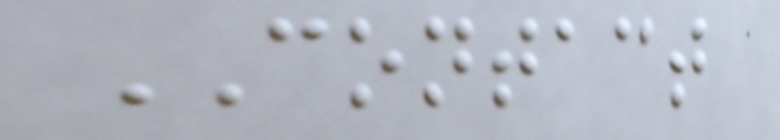CONTACT
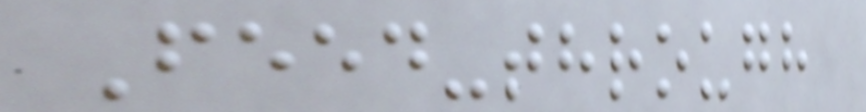Feed-through
